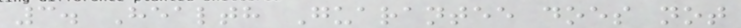3. Health Guarantee does not
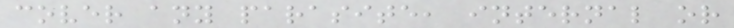cover any parasite, internal or
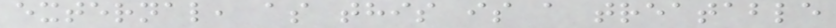external, as this is a treatable
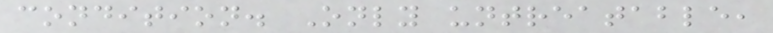condition. Only untreatable,
